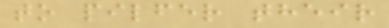to pilfer their
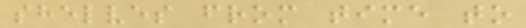shelves from time to
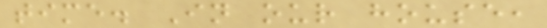time. In our house,
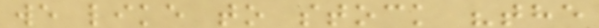we like to stock "the
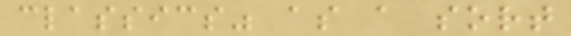classics" as a sort
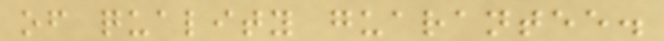of quality guarantee.
